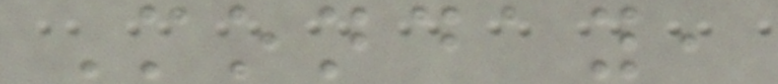Monday,
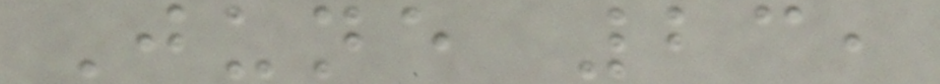June 23,
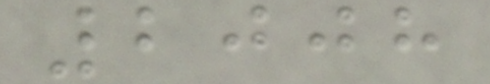2008
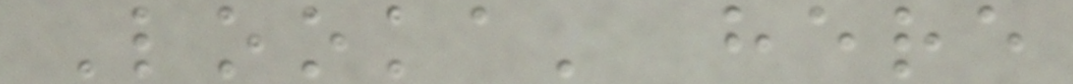Looka' here
